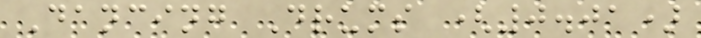Dancing Drums (0.01)
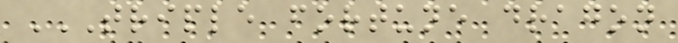TRIPLE FORTUNE DRAGON
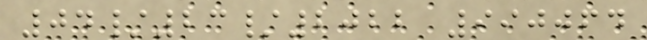04/23/2022 990064
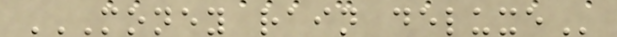MONEY RAIN DELUXE
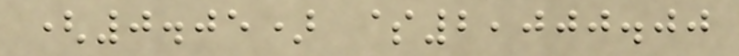(0.05) $2,000.00
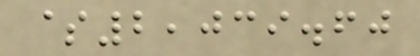$2,039.60
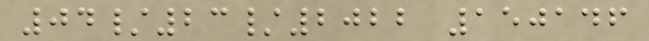04/23/2022 150146
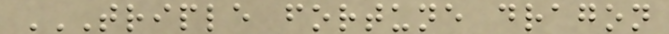TRIPLE FORTUNE DRAGON
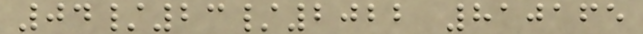04/23/2022 810165
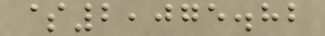$2,075.82
